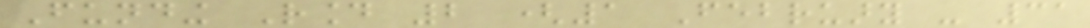Funding Round 2 (1 February - 31
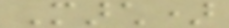March)
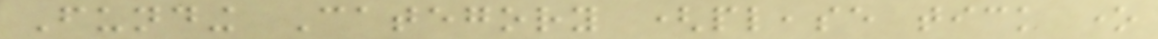Funding Category (please tick one
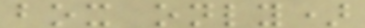box only)
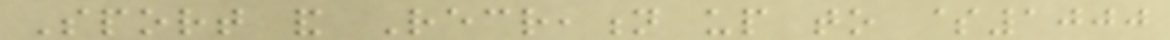Sport and Recreation up to $1000
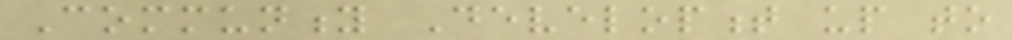Community Development up to
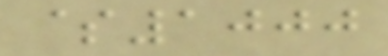$1000
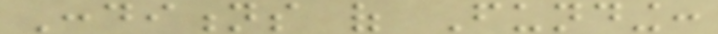Conditions of Funding:
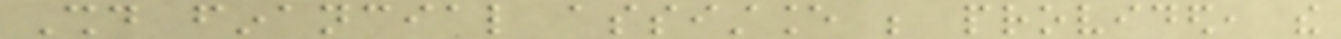Should financial assistance be provided, the
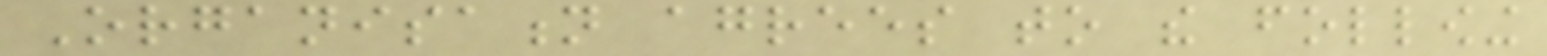Organisation agrees to the following
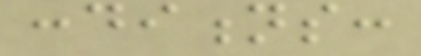conditions:
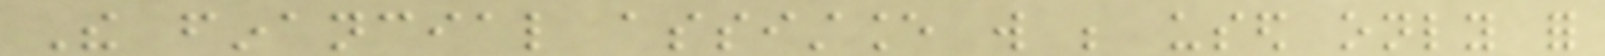The financial assistance will be used only for
